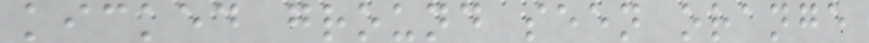kicked ground seen orange
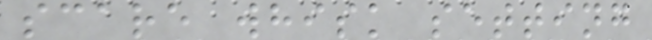scare whisk setting
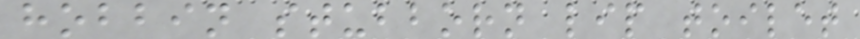hobbin stubborn lip toilet
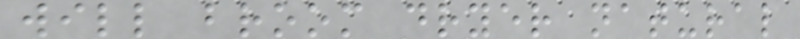will broom dryer natural
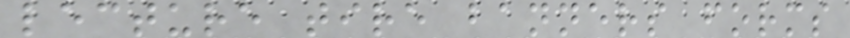lecture tire banners forms
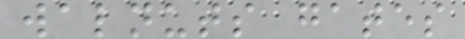walnuts gates
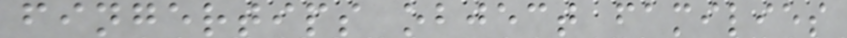fingertips object families
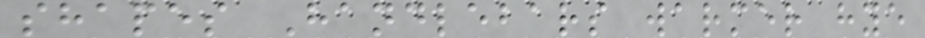shapes Handlebars warmer hye
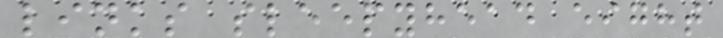links sleepyhead eight
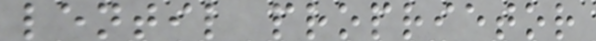lentil proprietor
